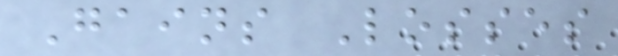Gains Losses
